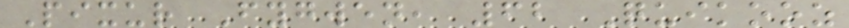Pixur Fygwen, 62 Quikooz
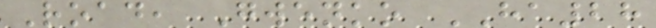Road, Gwenko HA28
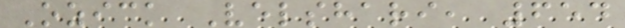Ozick Velshari, 654
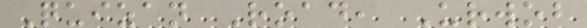Quizan Road, Urwob
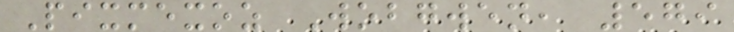Pixmexoz Wobgwen, 579
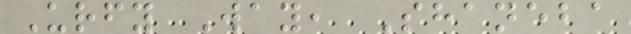Urfy Way, Shaneba
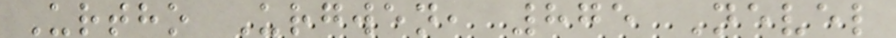Urtho Urgwen, 875 Nevel
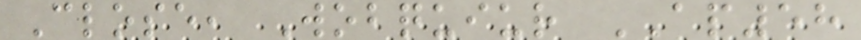Close, Wobquiur AP58
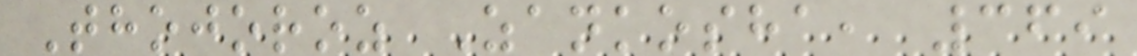Thojoroz Zankosha, 369
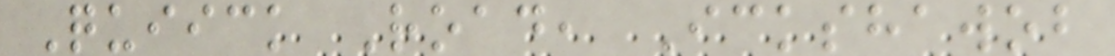Quiick Road, Ickshawob
